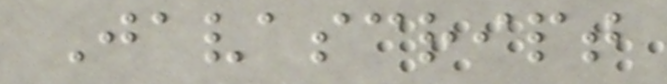Javascript
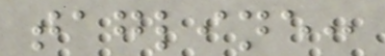tagline:
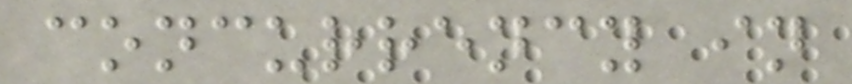concurrency in
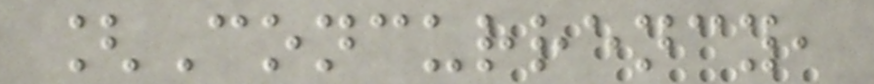[Concurrency,
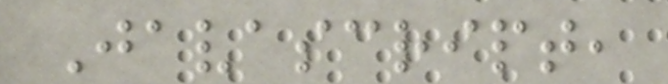Javascript,
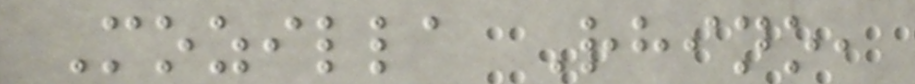Mozilla Rhino,
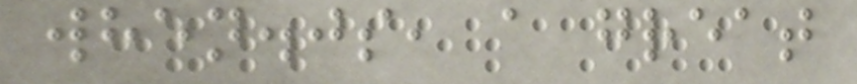when.js, a great
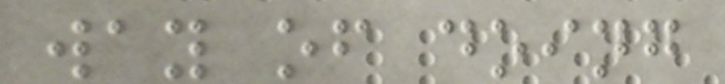way of doing
